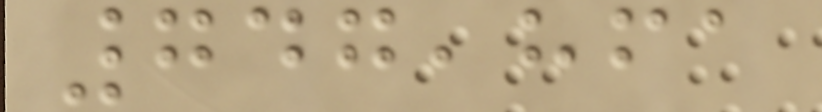747,861
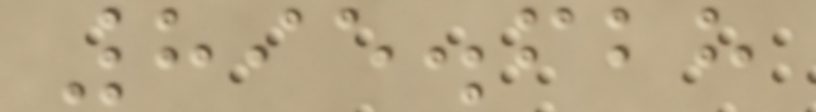895.628
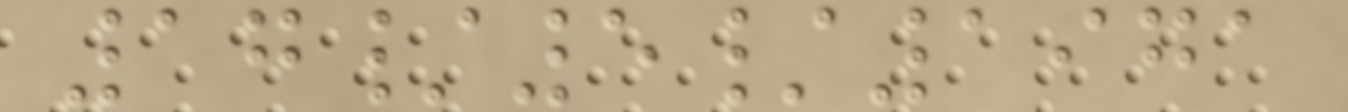17/5/1971
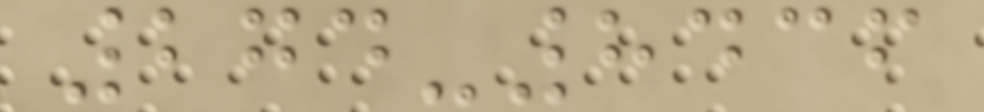274-8436
